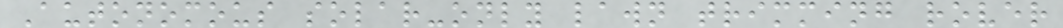Autonomous solar-only lawn trimming rover
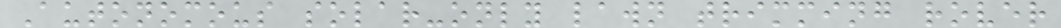Autonomous solar-only lawn trimming rover
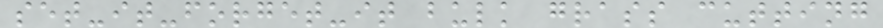set-it-forget-it bulk grass cutting
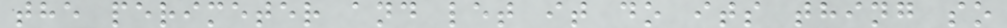the perimeter and let it do its thing so
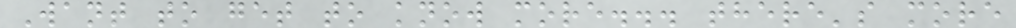Want to get to know more... there's more
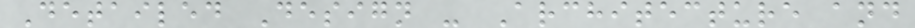Detailed Design - Architecture and
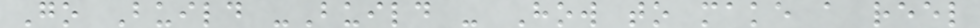Go Build -Build - How to make a reel
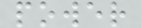power
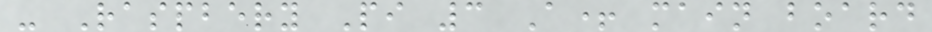- Raspbery Pi 3 A+ main board
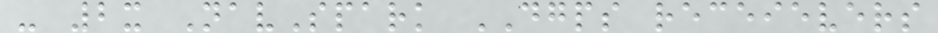- 2x NavSpark DGPS receievers
